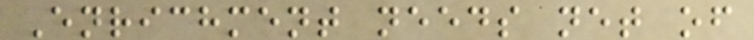Enrichment needs net of
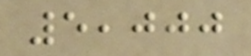5,000
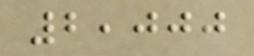2,000
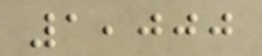1,000
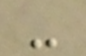-
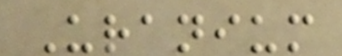Uranium
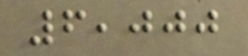6,000
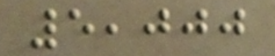5,000
